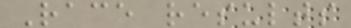Race results
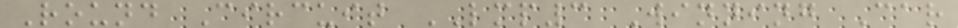Round Circuit LMP3 Winning Car
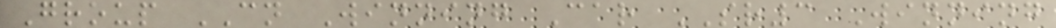Group CN Winning Car SR3 Winning
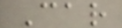Car
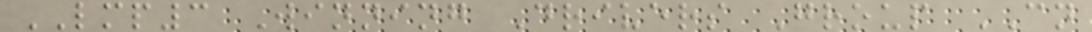LMP3 Winning Drivers Group CN
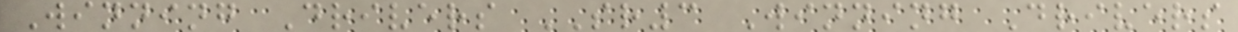Winning Drivers SR3 Winning Drivers
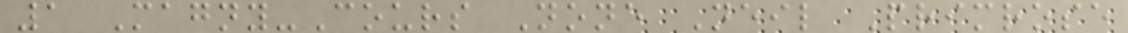1 Magny-Cours None Neil Primrose
